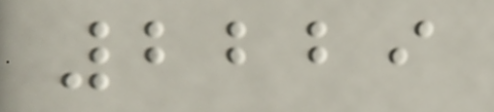2229
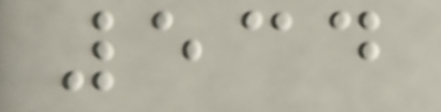534
